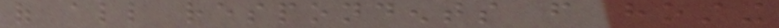of all respondents from hosting
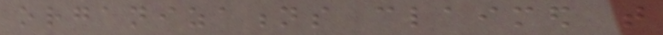organizations claimed that
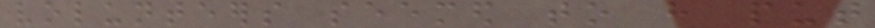volunteers seemed to have put
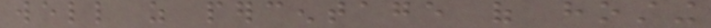well as percentage of hosting
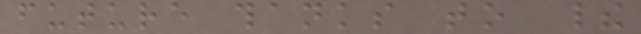future thanks to their
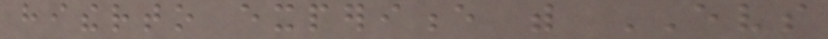hitherto experience with EVS
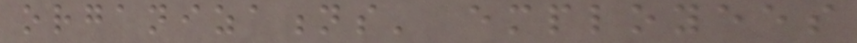organizations' employees
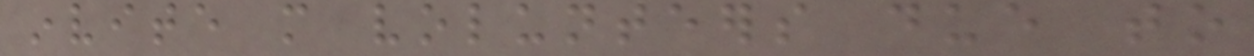invite more volunteers due to
